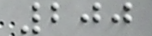200
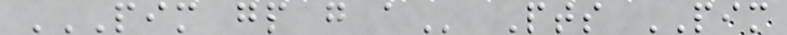PIM GP G A Pts PIM
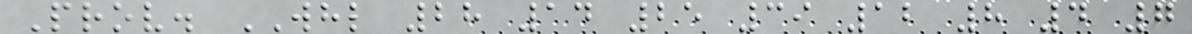Prov. WHL 28 14 25 39 12 8 4 7
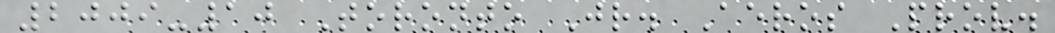2009-10 Toronto Jr. Aeros Prov.
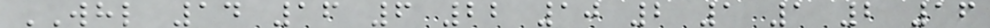WHL 14 16 6 22 10 2 1 1 2 16
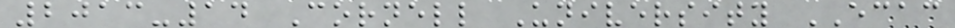2013-14 Cornell University ECAC
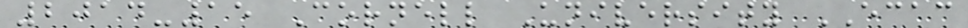2014-15 Cornell University ECAC
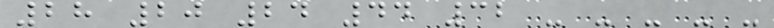28 20 24 44 32 - - - - -
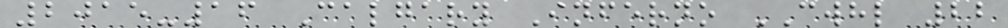2015-16 Calgary Inferno CWHL 22
